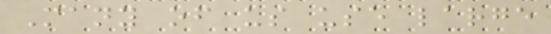Many of us use large
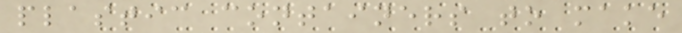plastic containers to make
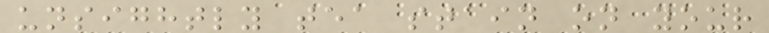unsightly tea stain on your
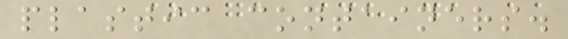plastic containers.
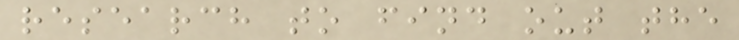research to find out the
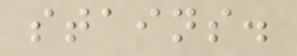stains.
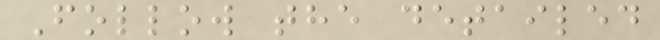Follow the detailed
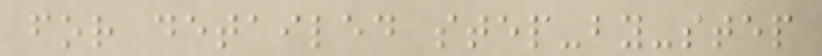for detailed step-by-step
